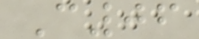C06
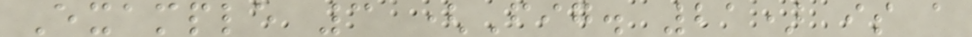Example 3 (Fig. 21) is a
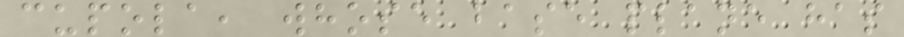cupola, whose base plane has
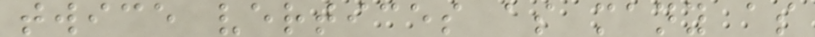twice vertices as many as
